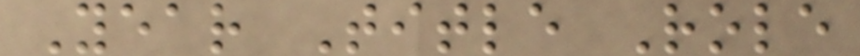Year Title Role
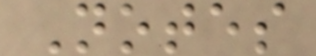Notes
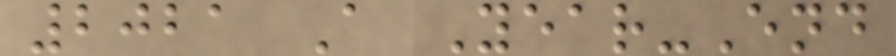2021 A Year-End
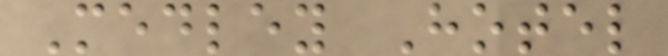Medley Hotel
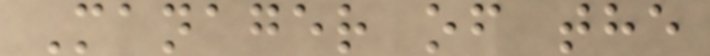Manager of the
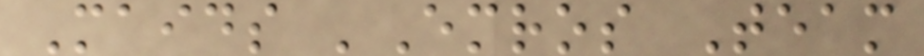Maids 'Emros Team
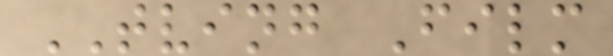TVING Film
